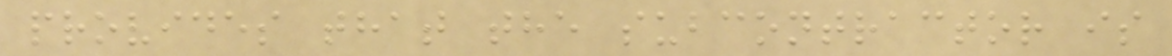provides that the subcontractor is
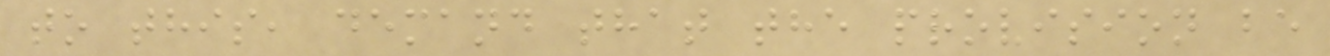to this, demand that the provision be
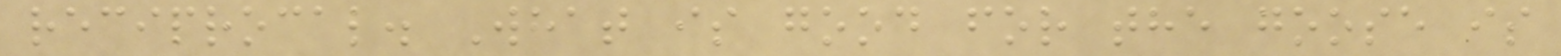reciprocal. What is good for the goose is
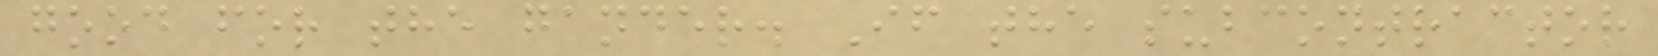good for the gander. If the subcontractor
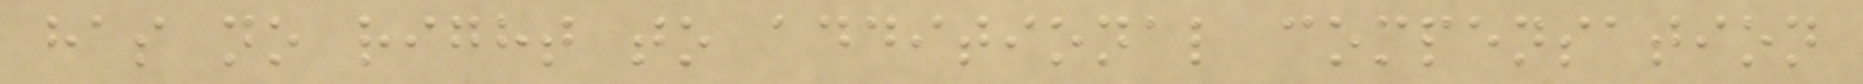has no right to additional compensation
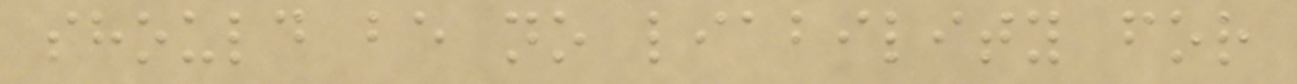should be no liability for
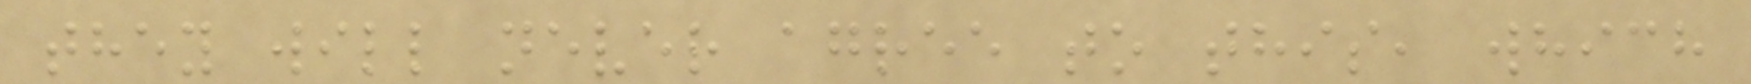they will never agree to this, which
